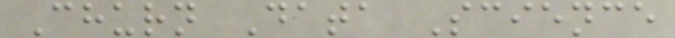Churn Data Science
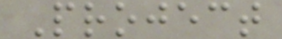Project
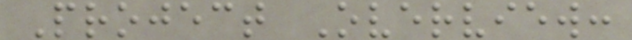Project Overview:
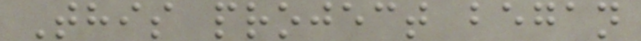This project began
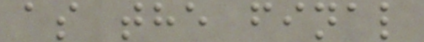as the final
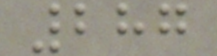287
